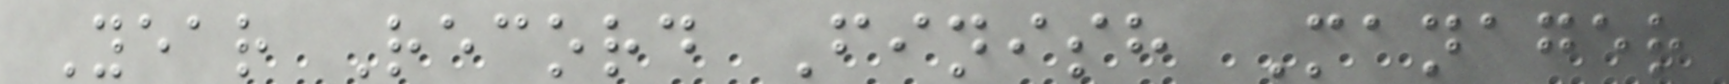Year Record Finish Manager
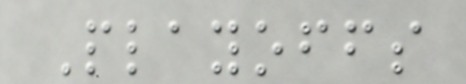Playoffs
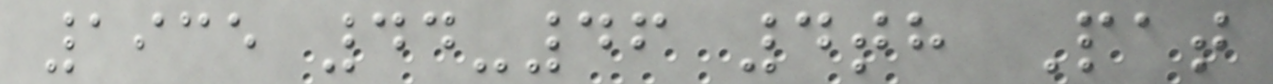1935 44-46 4th Pat
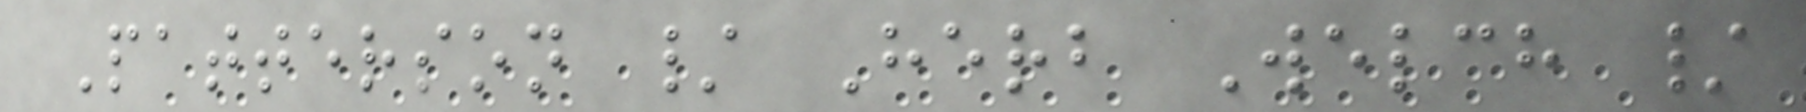Patterson / Herb Welch /
